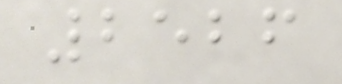2526
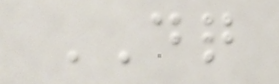DQ
